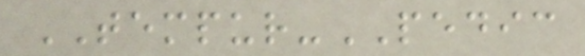TEMPUR-PEDIC
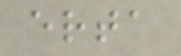erta
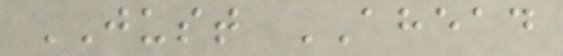JUST AHEAD
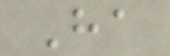Ha
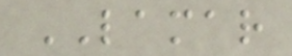LAMAR
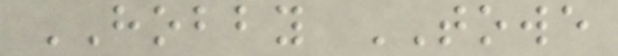HOBBY TOWE
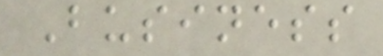Business
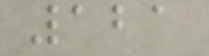121
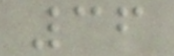36
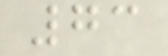73
